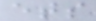ets
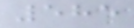585
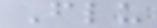Flu
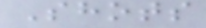Shots
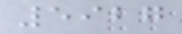5927
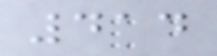414
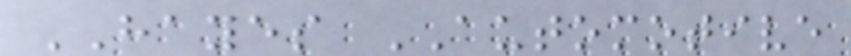HAYES AUTOMOTIVE
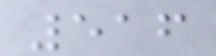516
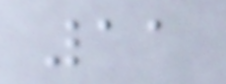11
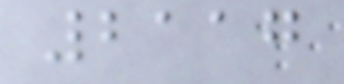2117
